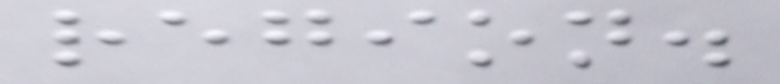region.
